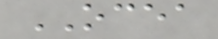OCEA
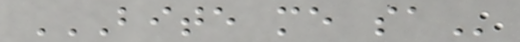BITE ME SA
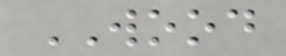WOOD
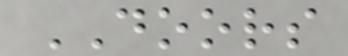DOORS
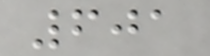601
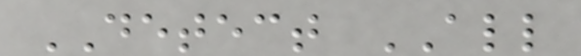DETECT ALL
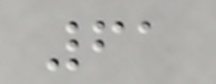61
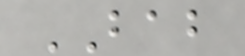BAB
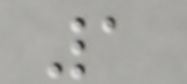1
